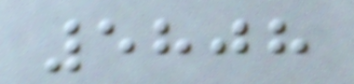5808
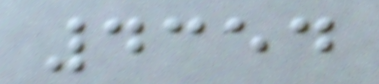4354
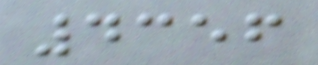4356
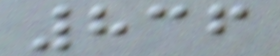836
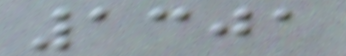1301
